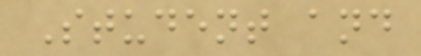Student and
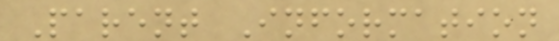Parent Information
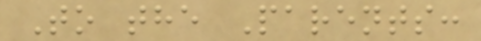To the Parents:
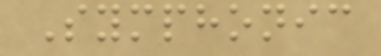Symphonic
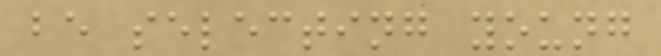be selecting young
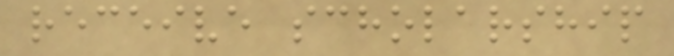receive scholarship
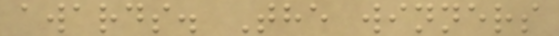awards. The winners
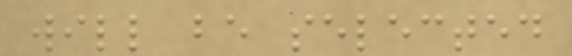will be selected
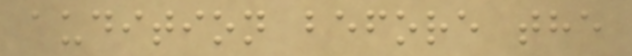audition before the
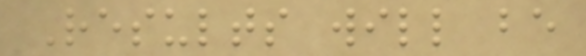Results will be
